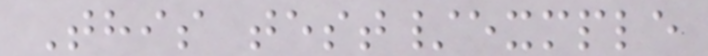This test/exmple
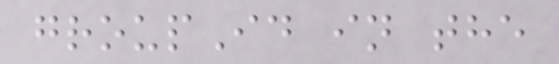groupId in the
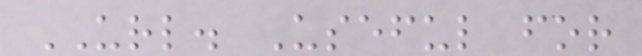URL. Useful for
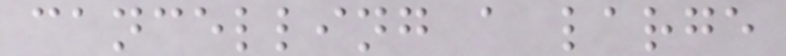cancelling a large
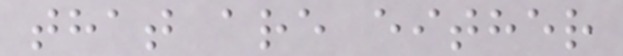that are either
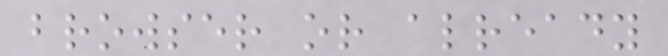browser or already
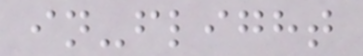in-flight
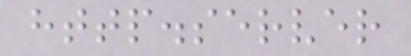http.server
